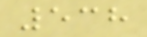538
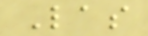Las
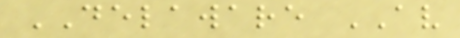DELAWARE AV
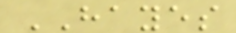HAYES
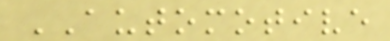AUTOMOTIVE
